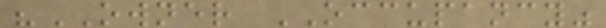"OWNER OCCUPANCY"
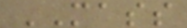MASS
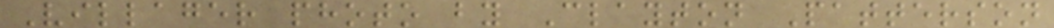Villager photo by Clayton Patterson
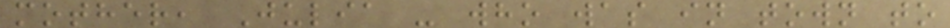mother, Julia - who was in town to
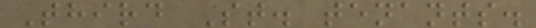Third St. tenants.
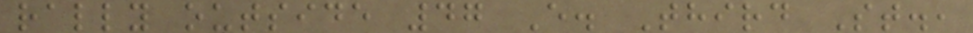rally outside 47 E. Third St.,
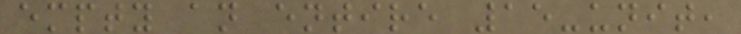empty an entire 15-unit,
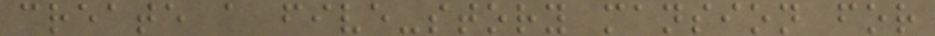create a five-story mansion for
